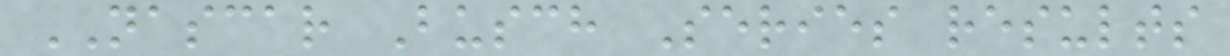NASCAR Busch Series results
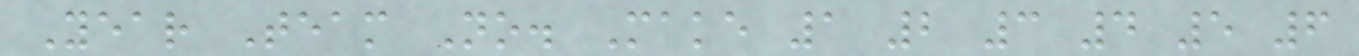Year Team No. Make 1 2 3 4 5 6
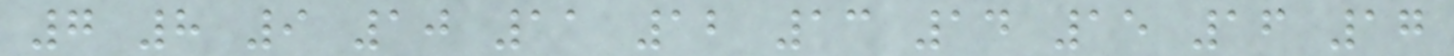7 8 9 10 11 12 13 14 15 16 17
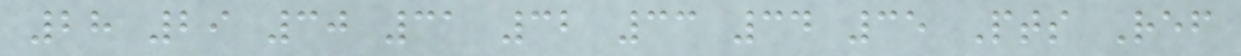28 29 30 31 32 33 34 35 Pts Ref
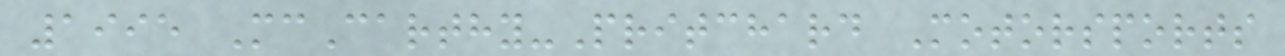1995 McCarthy-Pritchard Motorsports
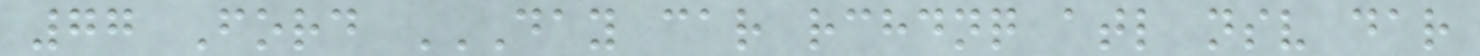77 Ford DAY CAR RCHDNQ ATL NSV DAR
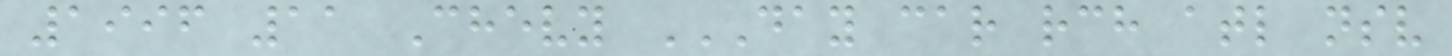1996 11 Chevy DAY CAR RCH ATL NSV
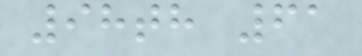98th 61
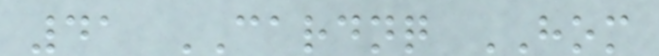41 CARDNQ HOM
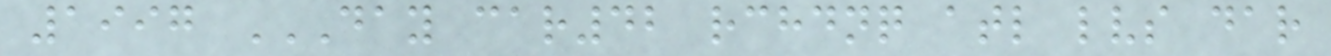1997 DAY CAR42 RCHDNQ ATL LVS DAR
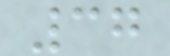37
